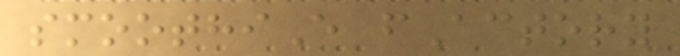smoothiE fActory
